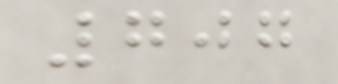707
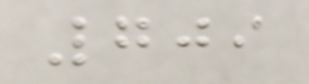709
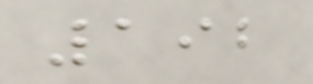192
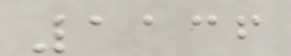1136
